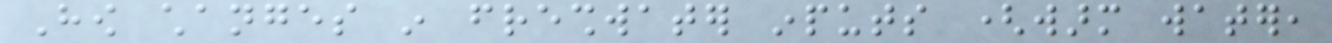How changes in freshwater inputs (warm water,
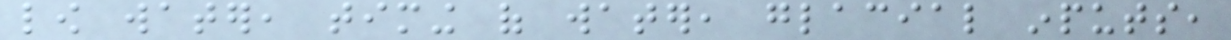low water, timing of water, glacial inputs,
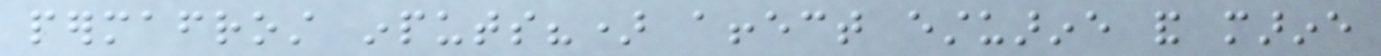permafrost inputs?) affect estuarine and marine
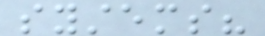systems?
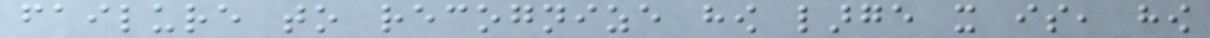failure to recognize how large it is, how
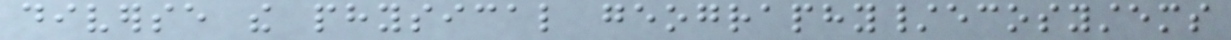diverse the physical geography/ecosystems
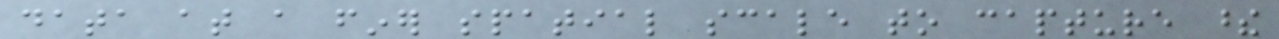data at a finer spatial scale to capture these
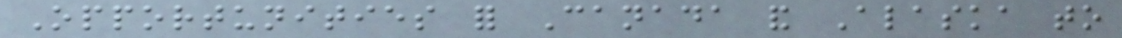Opportunities for Canada and Alaska to
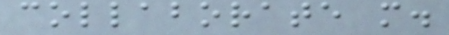collaborate more.
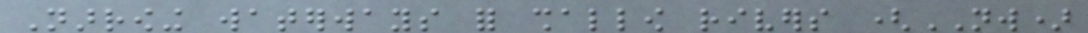Narrowing waterways for shallow rivers (NW)
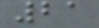21
